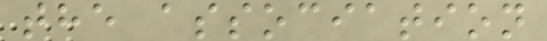the association
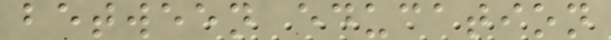between education
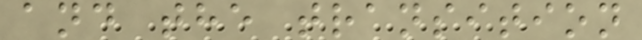and the transition
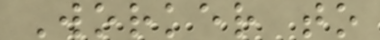Worker to
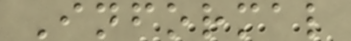Informal
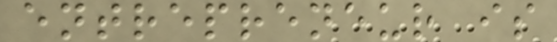entrepreneur is
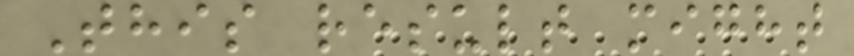This result might
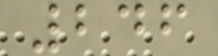246
